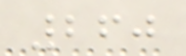260
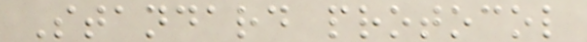Standard protocol
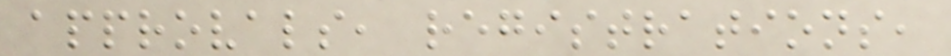approvals, registrations,
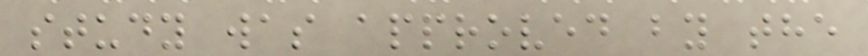study was approved by the
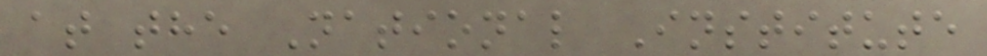at the National Institute
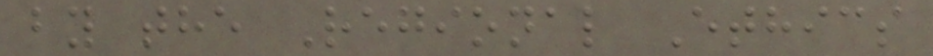by the Regional Ethics
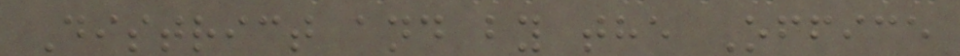District and by the Office
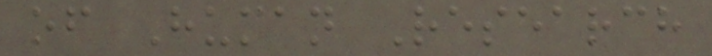of Human Research
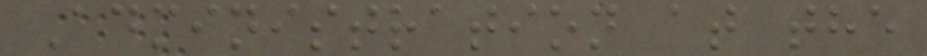Administration at the
